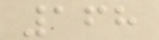168
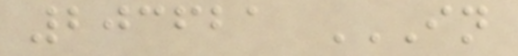203621 IN
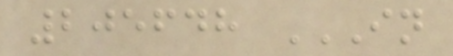205648 IN
